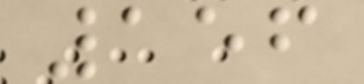156
